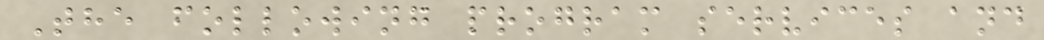The following program services and
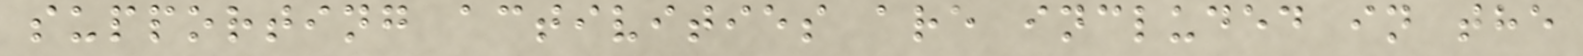supporting activities are included in the
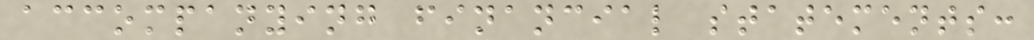accompanying financial statements:
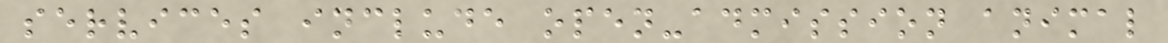services include open-admission animal
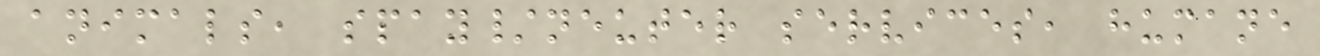animals, spay/neuter services, humane
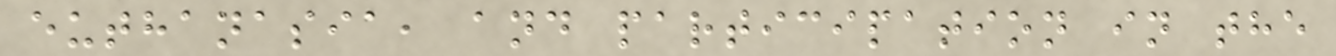euthanasia, and participation in the
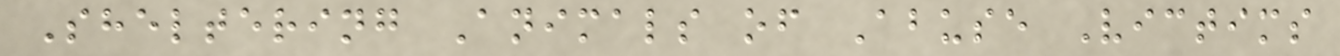Sheltering Animals of Abuse Victims
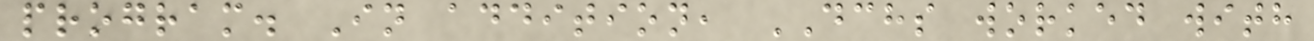program. In addition, DCHS worked with
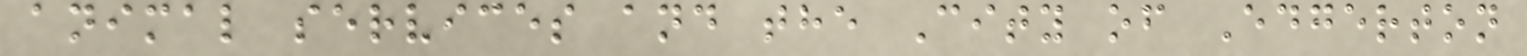animal services and the City of Edgerton
